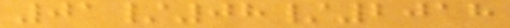01/08/2018
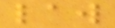law
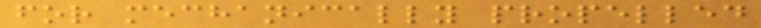for mechanically propelled
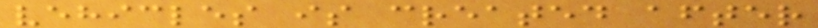vehicles is created after
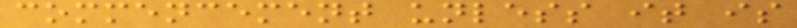commencement unless it is
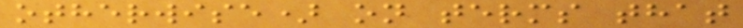otherwise) on terms that
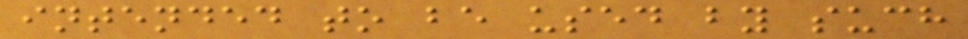intended to be used by such
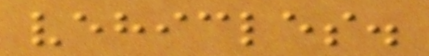vehicles.
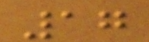17
